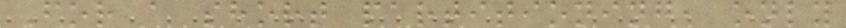For a short partitioning, only
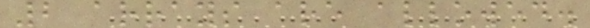2 arrays are allowed.
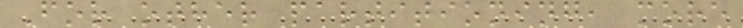For other partitioning, more
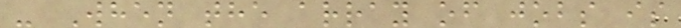- When the array of jobs is
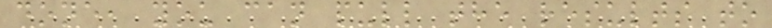done, you can pull the results to
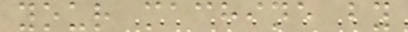your machine by
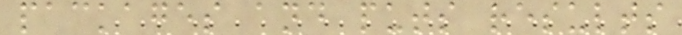packages and puts results
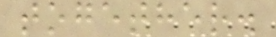together.
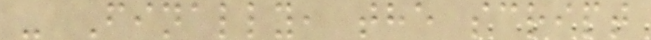- Finally, the script
